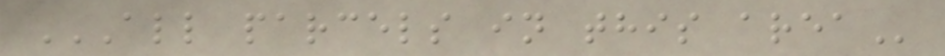ALL PARCELS IN THIS AREA
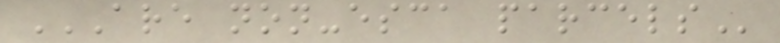ARE NON-ESCA PARCELS
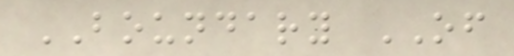BOUNDARY OF
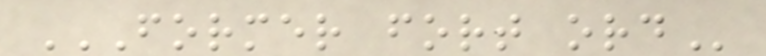FORMER FORT ORD
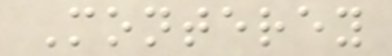Monterey
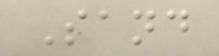Sand
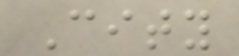City
